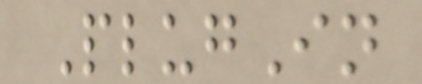PlugIn
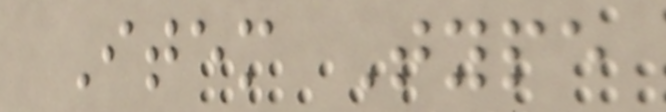Item Type
